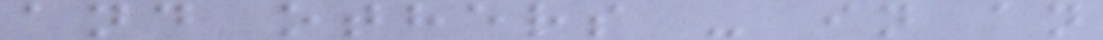and others - in an
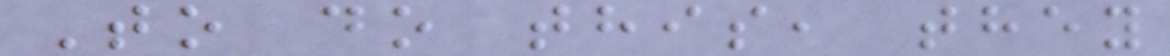To do this, they
